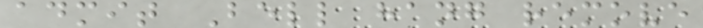admit Bell hang remove
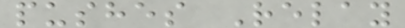pushes Relay
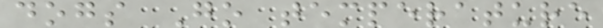dogs Go temperature
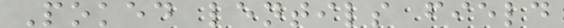Poked lentils field
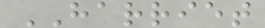HARRIET
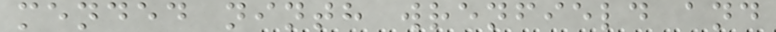mended ninth wrenfield and
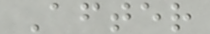After
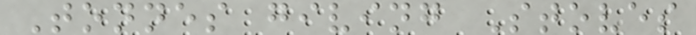Tonnes giving Stoves
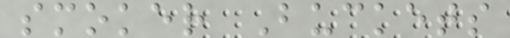smoker Buckets
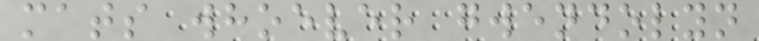mats whoever gwendolyn
